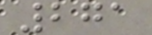271
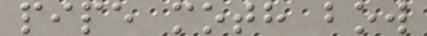pipe moth bow
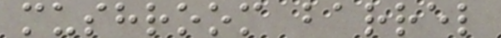mushroom barrel
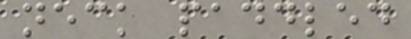neck paddled
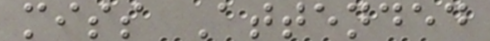miss Attended
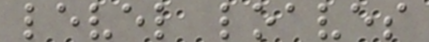level loaves
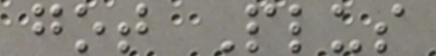got Plus
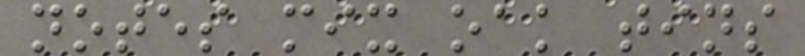notes mix oak tins
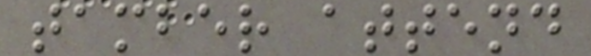tamber attend
